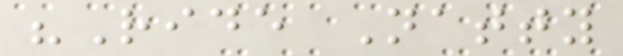"Ride Natty
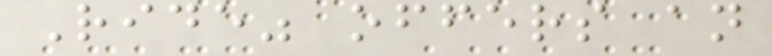Ride" offers an
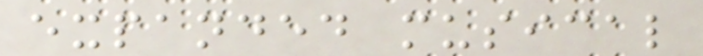expanded musical
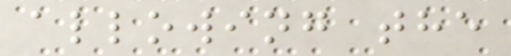allowing the
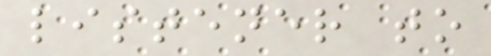listener to
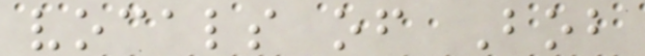vocals of Bob
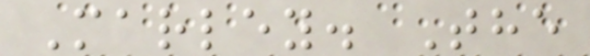Marley. The
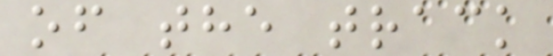of the track
